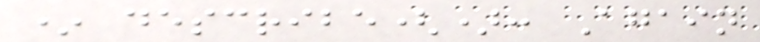* describe(): Again
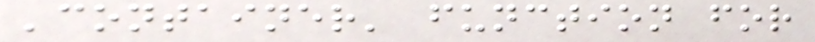'container' function for
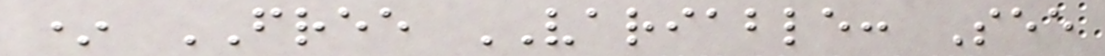* FREE VARIABLE: See
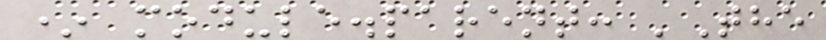* module.parent: 'The
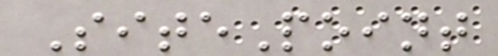SitePoint
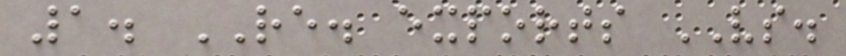1. RE. exports VS.
